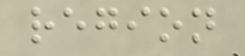region
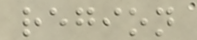region
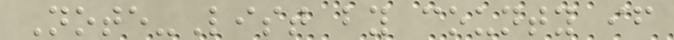Note-List by county if
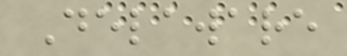Delaware
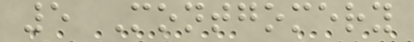5 Montgomery
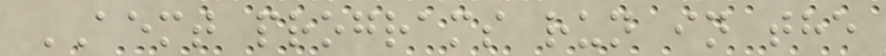AEMT programs run in the
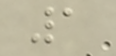1
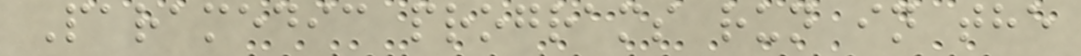Paramedic programs run in the
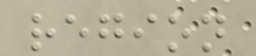region
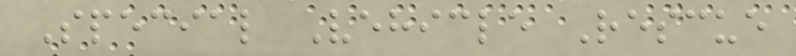Special Vehicle Rescue
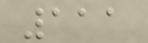111
